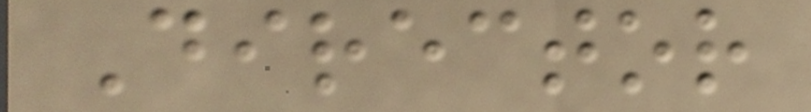Director
